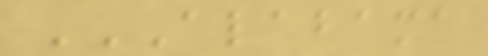ALABAMA
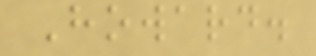Howard.
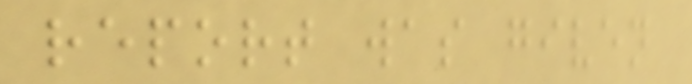report was given
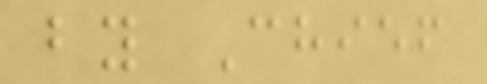by Chief
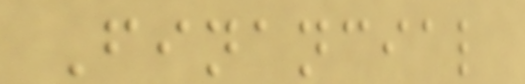Financial
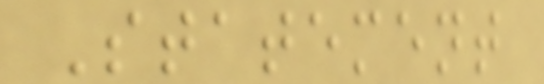Statement
